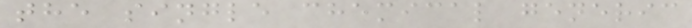the single chemical generic
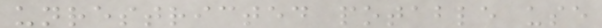unrestricted potable use
